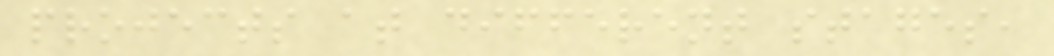projects at different stages,
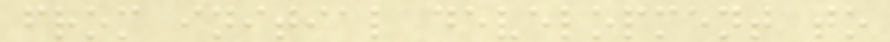from initial development to
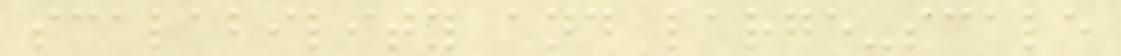scalability and large-scale
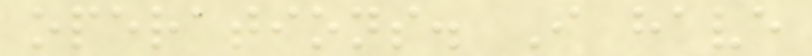operations. I have
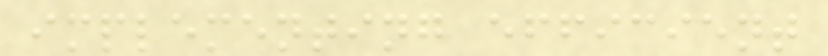implementing efficient
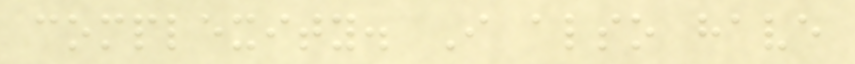complexity. I also have
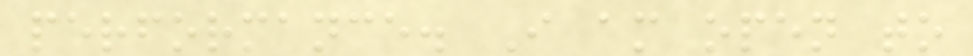performance. I am open to
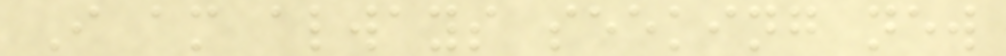I am always seeking new
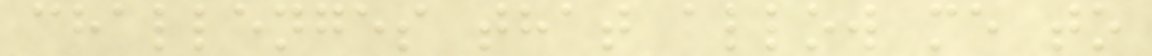challenges that allow me to
